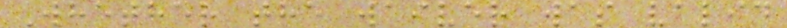Whether the waiver was valid
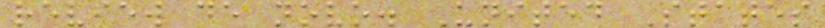review de novo. United States
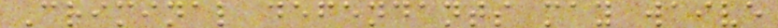Criminal defendants may waive
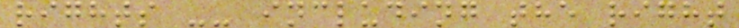rights -- including the right
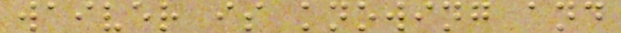waiver is knowing and
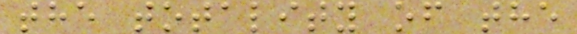the totality of the
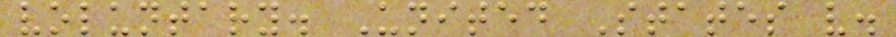voluntary. United States v.
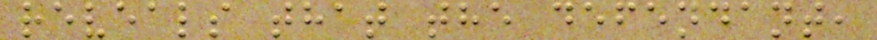reveals that the defendant,
